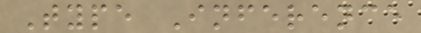Type Inference
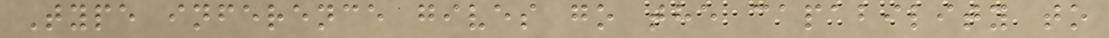Type inference gives go the capability to
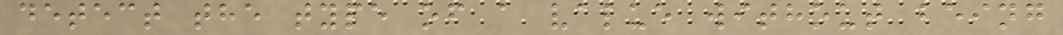detect the type of a value without being
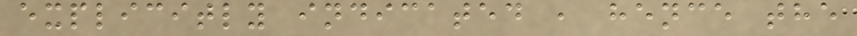explicitly indicated , hence the
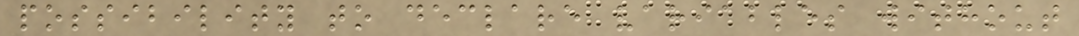possibility to declare variables without
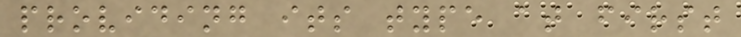providing its type at first
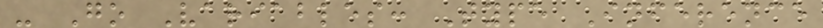- Go Variables: Type Inference
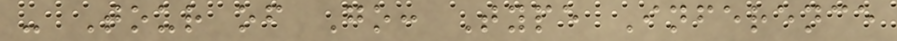- Tour of Go: Type Inference
